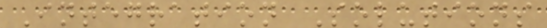Integration Solutions
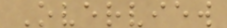Overview
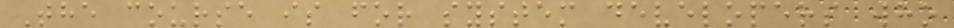The course is for system developers who
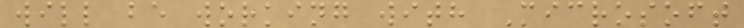will be working with Microsoft
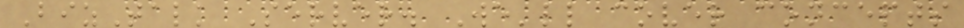BizTalk Server. We'll cover concepts
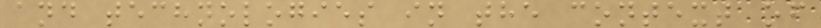and technologies in the context of
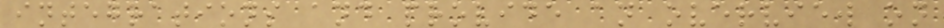integrations and provide an overview on
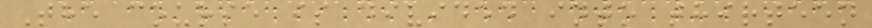The course is divided into thirteen
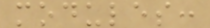modules:
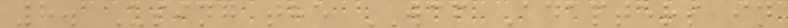8. Using the WCF Adapters in
